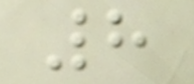8
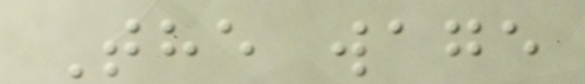The wage
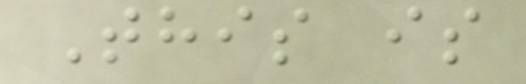This is
